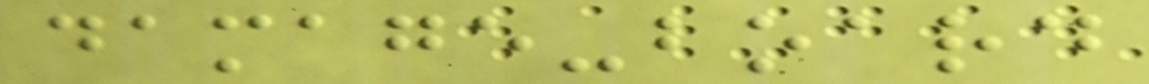damage-board
